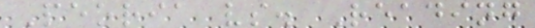Peoria vs. Reading
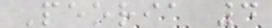Peoria 4
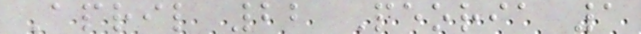April 22 Peoria 1
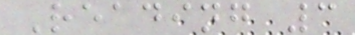Reading 3
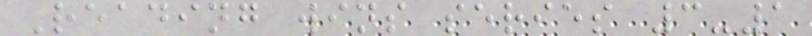Reading wins series 3-1
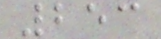253
